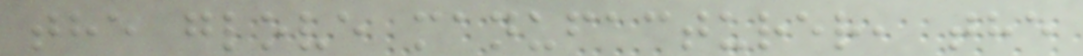the glove manufacturer, the
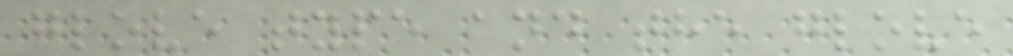glove type and the glove
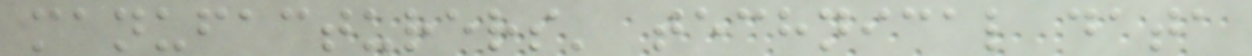manufacturers' technical data
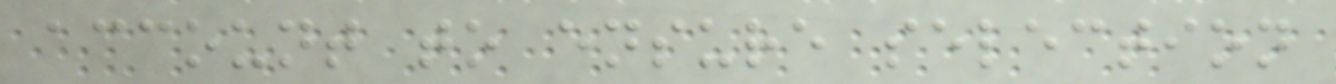account to ensure selection
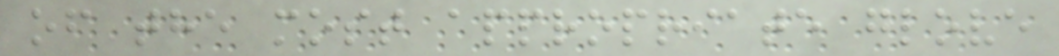of the most appropriate glove
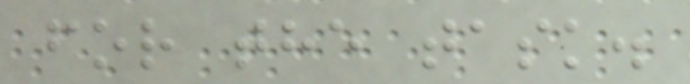for the task.
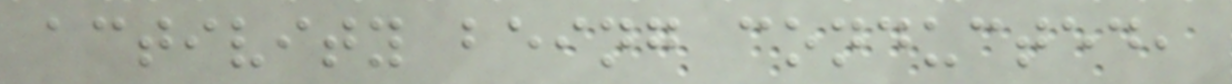activity being conducted,
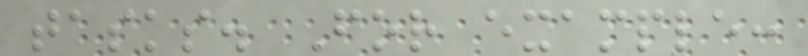tasks. For example:
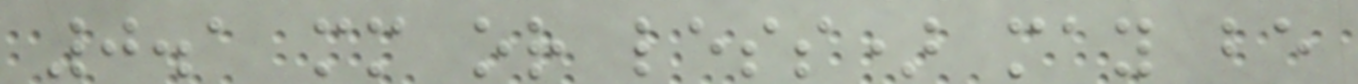0.1 mm or less) may be
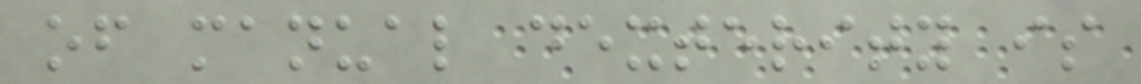of manual dexterity is
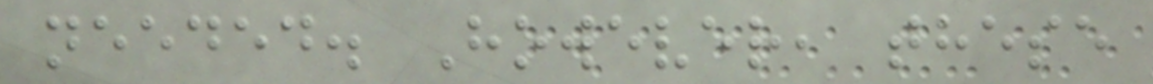needed. However, these
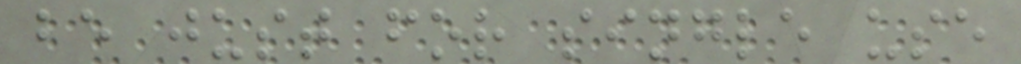be just for single use
